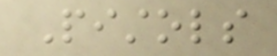Pistols
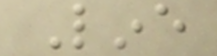Line
